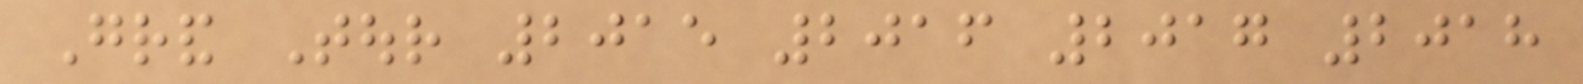Grand Tour 2015 2016 2017 2018
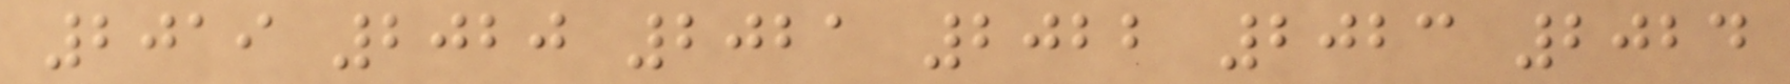2019 2020 2021 2022 2023 2024
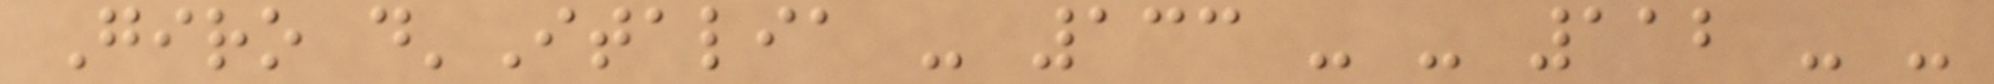Giro d'Italia - 133 - - 112 - -
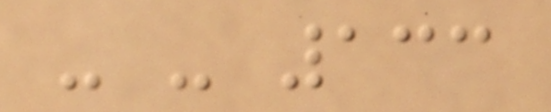- - 133
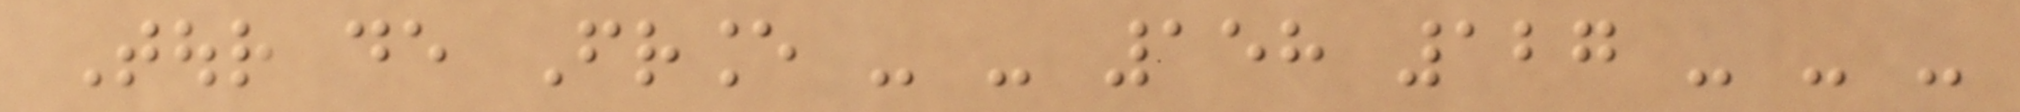Tour de France - - 158 127 - - -
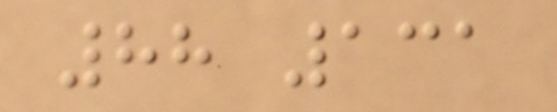88 131
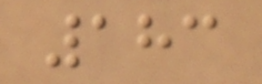183
